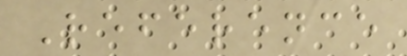Reference
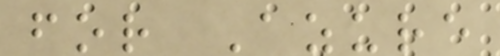for Azure
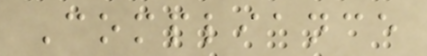Compliance
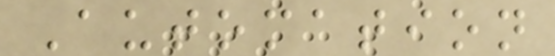Automation
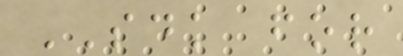SDK for
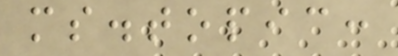ms.topic:
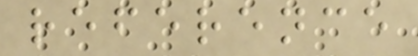reference
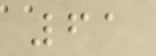61
